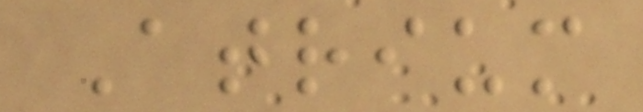Atrium
